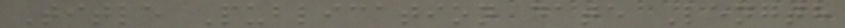Title Publication date Length
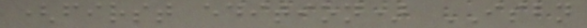(first edition) ISBN
